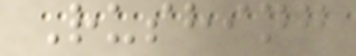Rushing
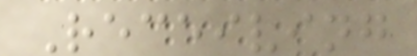Receiving
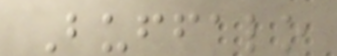Buffalo
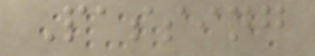Passing
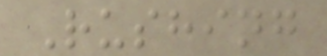Rushing
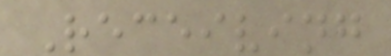Receiving
